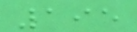195
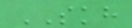SKH
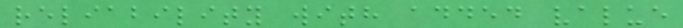reliability with added value
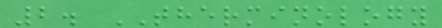2. THERMINOLOGY
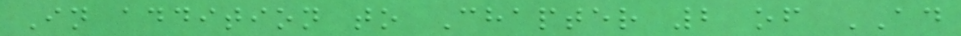In addition to Chapter 2 of AD
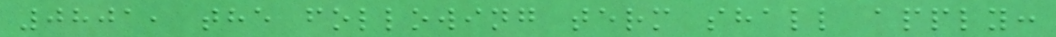0801, the following term shall apply:
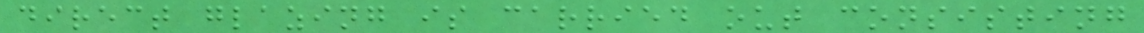direct glazing is carried out consisting
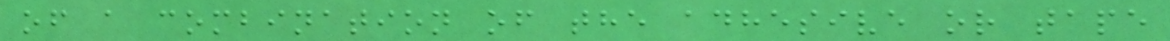of a combination of the adhesive or tape
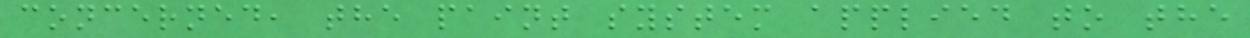concerned, the paint system applied to the
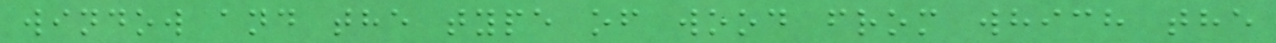window and the type of wood from which the
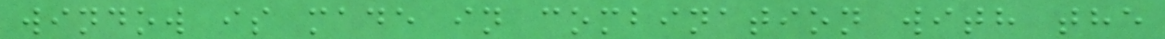window is made in combination with the
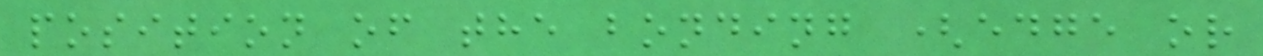position of the bonding (edge or
